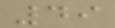49
